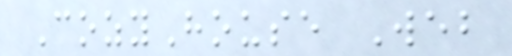CozyHouse Web
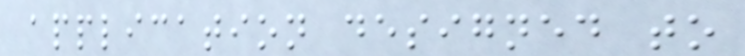application designed to
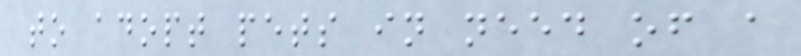to adopt pets in need of a
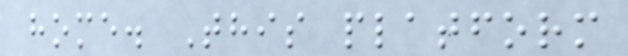home. This platform
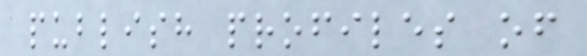publish profiles of
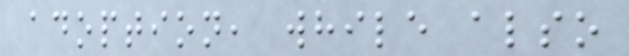adoption, while also
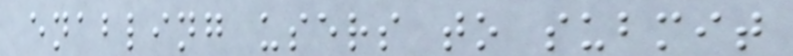enabling users to submit
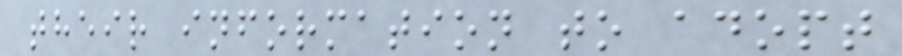their information to adopt
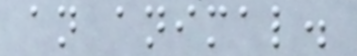an animal.
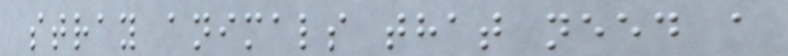stray animals that need a
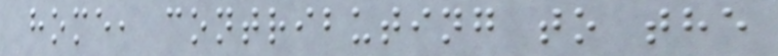home, contributing to the
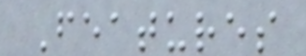Features
